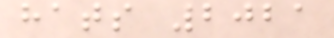hats 2021
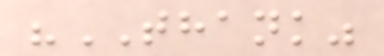"THANK"
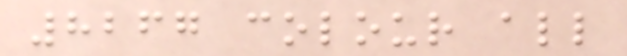8267 colour all
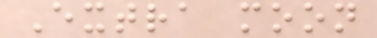Extra moon
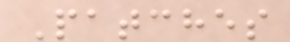Patches
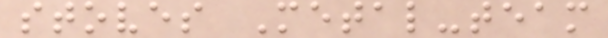stoves Metal-team
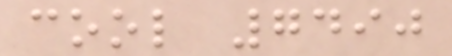cool 7490
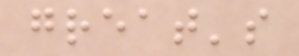great's
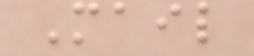Mail
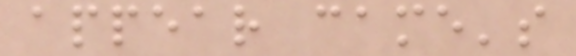appear came's
